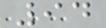94
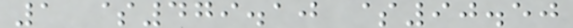1 $479.10 $90.50
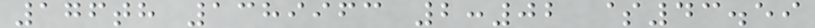176th 1389963 2:02 $43.59
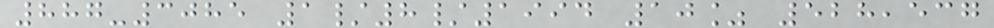887-3085 1/8/1994 10% 528,537
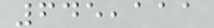645,111
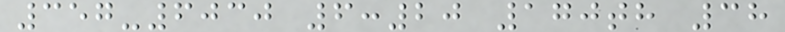357-6030 6:20 170th 38
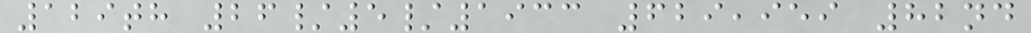129th 26/5/1933 629,959 82nd
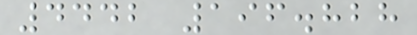4442 196.828
